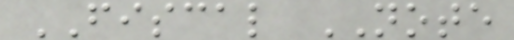FISCAL NOTE
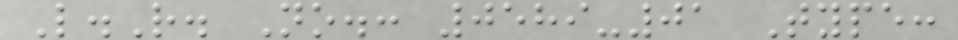L.R. No.: 0589-01 Type:
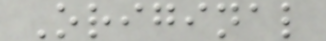Original
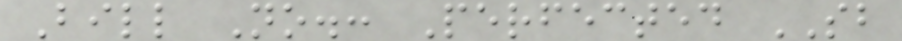Bill No.: Perfected SB
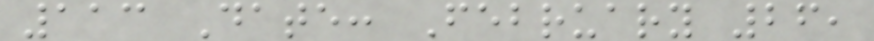113 Date: February 26,
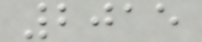2015
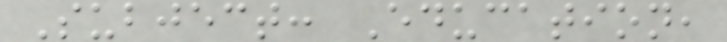Subject: Education,
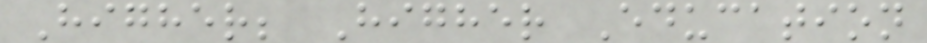Higher; Higher Education
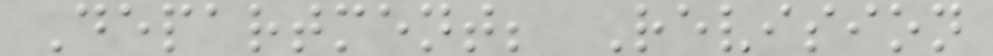Department; Revision
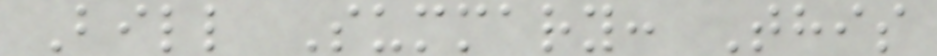Bill Summary: This
